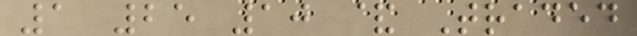1 25 10 & Traded
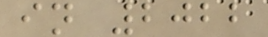in 2022
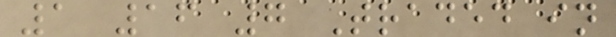1 16 7 Traded in
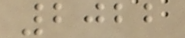2022
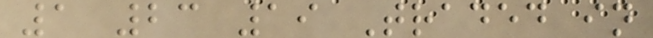1 23 19 Traded in
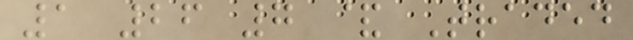1 26 7 & Traded
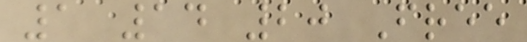1 14 20 Free
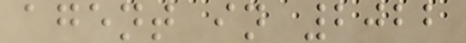agent in 2022
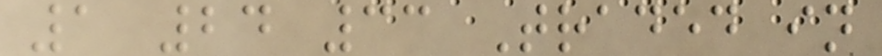1 24 33 Traded in
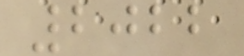2022
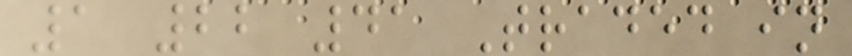1 22 41 Traded in
